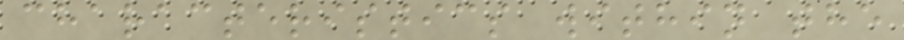characteristics within the
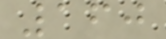160
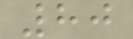80
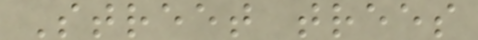Street trees
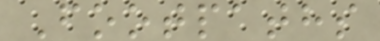Footpaths
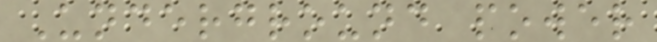Underground power
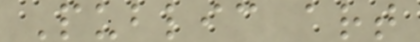Public art
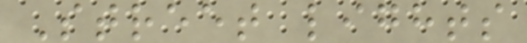Street lights
